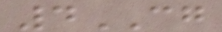4CG
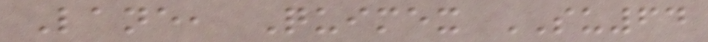Lane, Quimex SU64
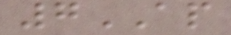7AP
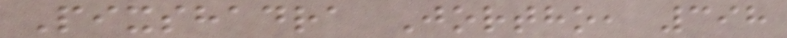Pixshadra Jortho, 398
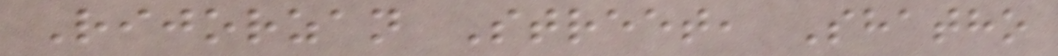Rijorzan Street, Shatho
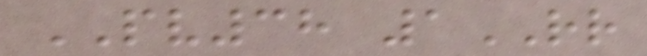PV38 1RR
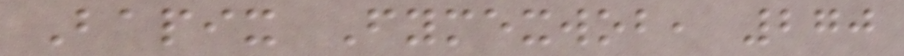Bapix Fymexwob, 270
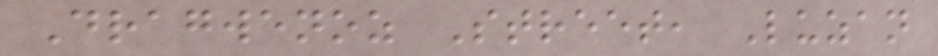Dragwenoz Street, Luzan
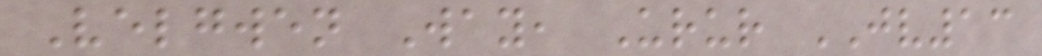Velgwen Way, Urur JV13
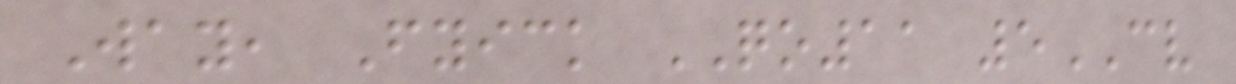Way, Fyick QO11 5CV
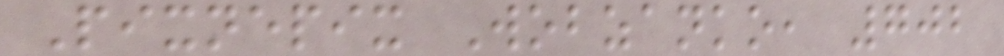Pixnepix Wobzanko, 702
